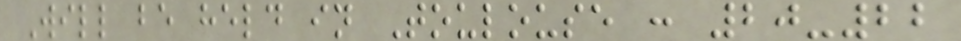Will be held in Toulouse : 20-22
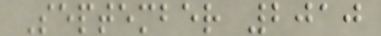September 2010
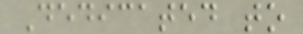Dedicated to
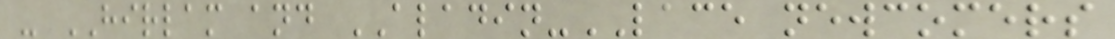- HIRLAM and ALADIN-LACE newcomers
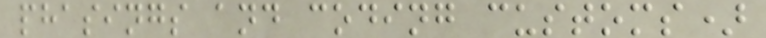phasings and coding customs)
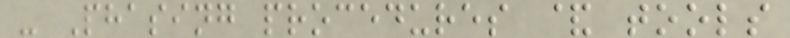- Phasing procedures & tools
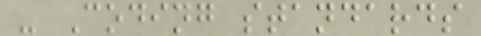- Coding standards
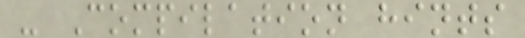- Compilation hints
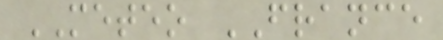METEO FRANCE
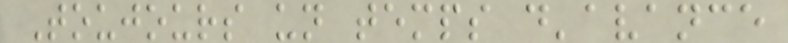Toujours un temps d'avance
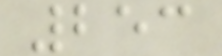253
